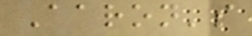Aaron's
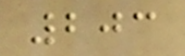203
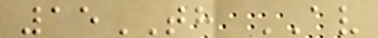15TH AV
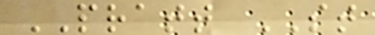PRATT ST
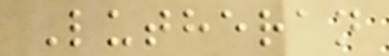Lutheran
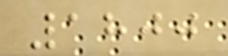1800
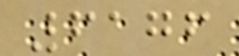6176
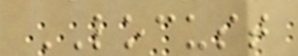LOCUST
